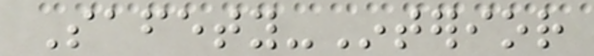Safety-Interior
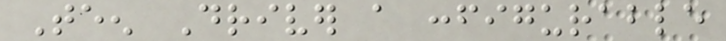Teen Driver a configurable
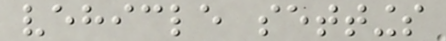vehicle settings
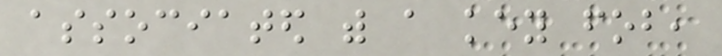associated with a key fob,
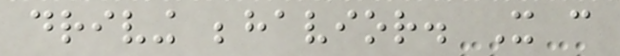driving behavior. It can
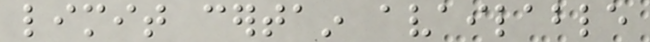limit certain available
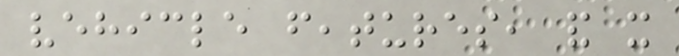vehicle features, and it
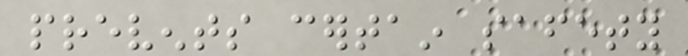prevents certain safety
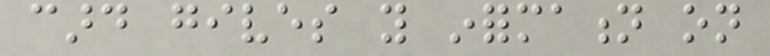card gives you information on
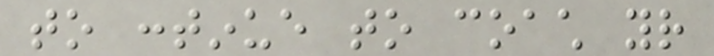to continue to coach your
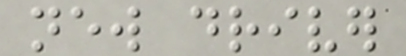new driver
